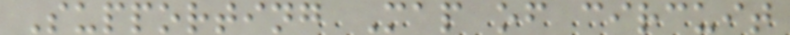Supporting Map of circuit
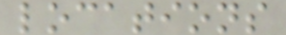locations
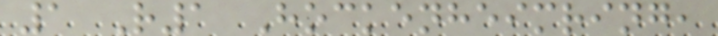1 R1 Hockenheimring,
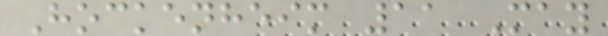Hockenheim 11 May
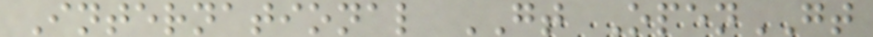International GT OpenGT
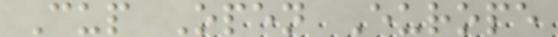Cup Open Europe
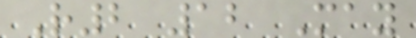R2 12 May
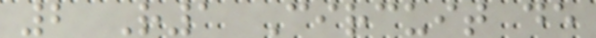2 R1 Circuit de
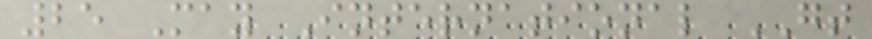25 May International GT
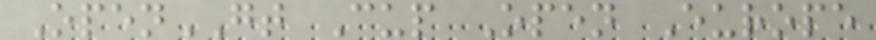OpenGT Cup Open Europe
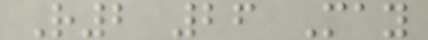R2 26 May
